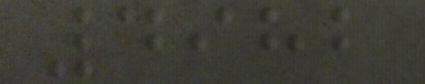4982
